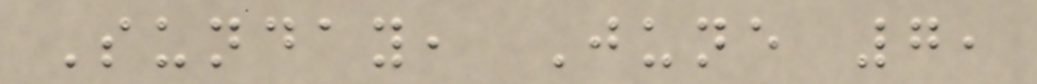Sunday, June 7,
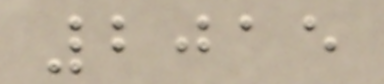2015
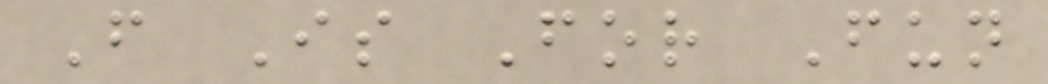F Is For Fun
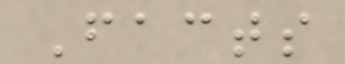Facts
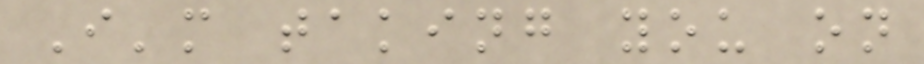I'm taking you on
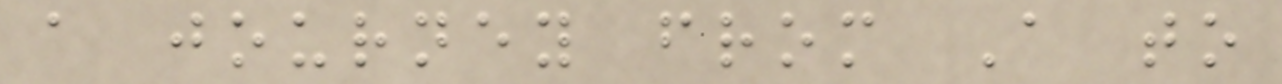a journey from A to
